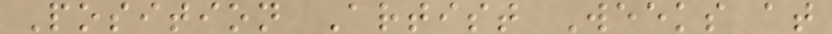Position Artist Weeks at
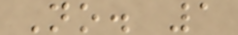No. 1
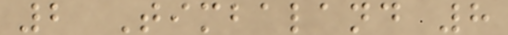2 Timbaland 8
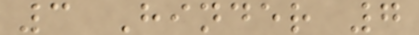3 Hinder 7
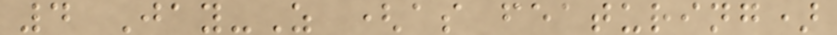4 Jay-Z (as featuring)
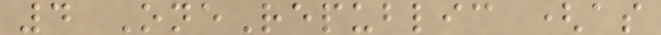4 OneRepublic (as
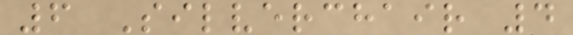6 Silverchair 4
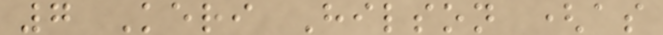7 Keri Hilson (as
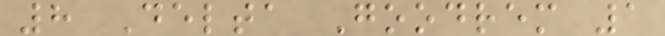8 Delta Goodrem 1
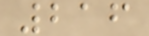216
